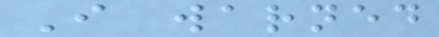I warned
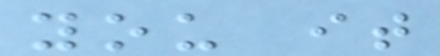you it
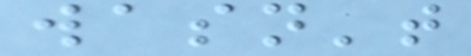wasn't
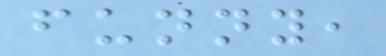funny,
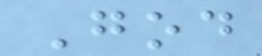God
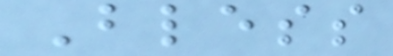Bless
